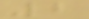2
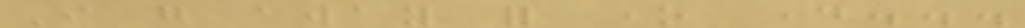I go away for one day...
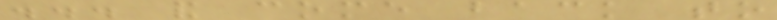... and come back to
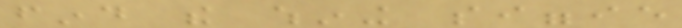find the whining siggie
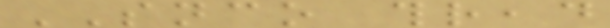SNCO thread
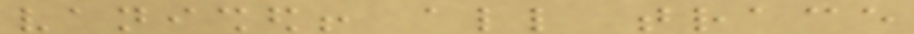vanished! all trace
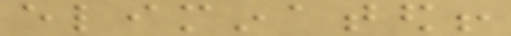eliminated!
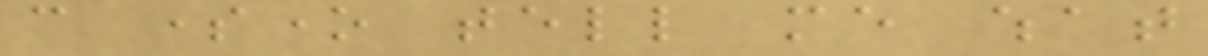can someone tell me what
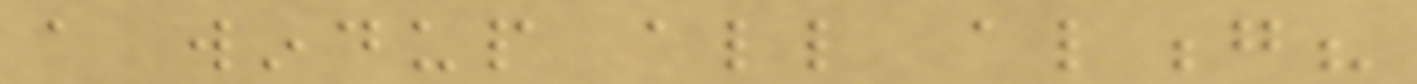a windup all along?
